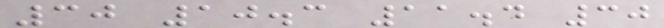30 10.3 11.4 30
